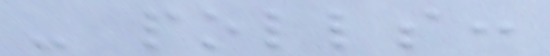- polls:
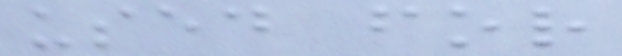used for
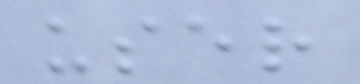user
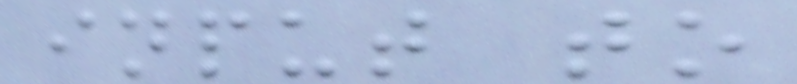input to
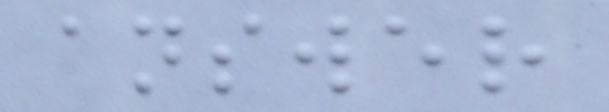answer
